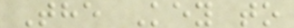The Key to
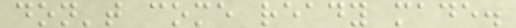don't come ready made.
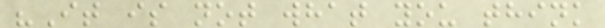"It is not what you think
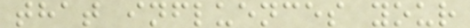that influences your
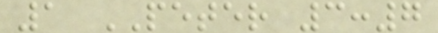1 PETER 3:7
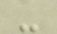-
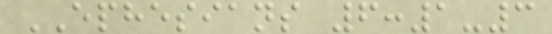EPHESIANS 6:1-3
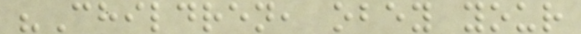"Children, obey your
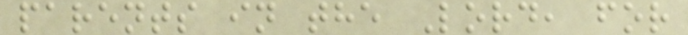parents in the Lord, for
